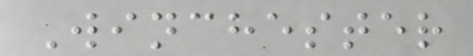Winchester
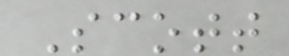Scott
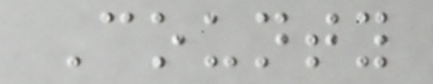County
